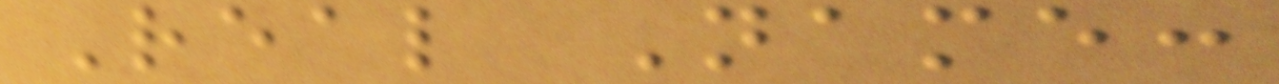Real Name:
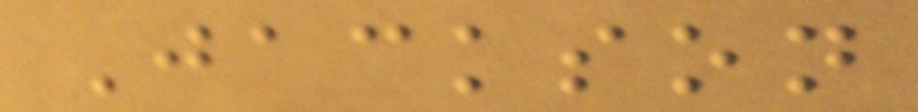Jackson
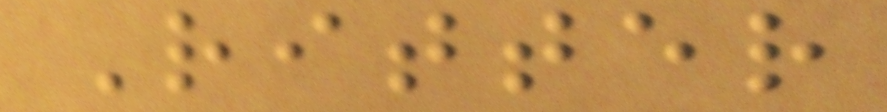Ritter
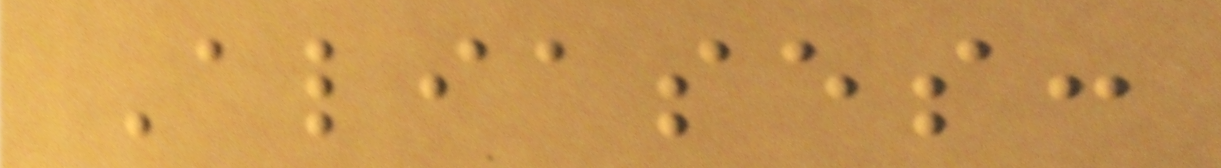Aliases:
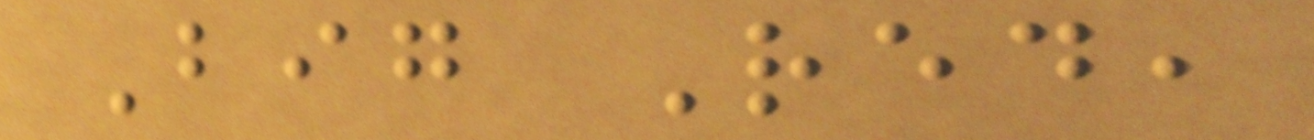Big Red,
